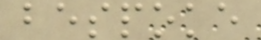bespoke
